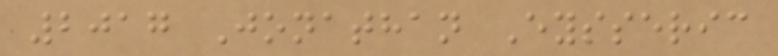2017 Jonathan Eysseric
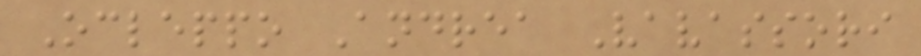Ocleppo Andrea Vavassori
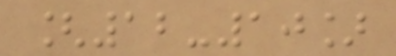[12-10]
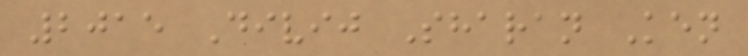2015 Divij Sharan Ken
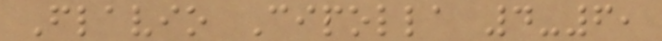Flavio Cipolla 4-6,
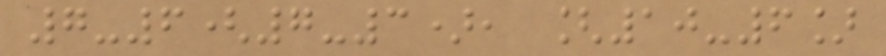7-6(7-3), [10-6]
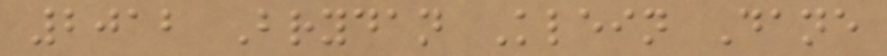2012 Brydan Klein Dane
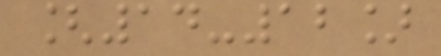[14-12]
